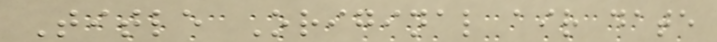Title Original air date
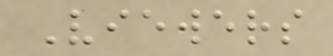Viewers
